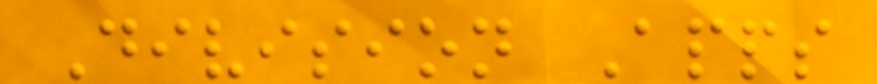Division Apps
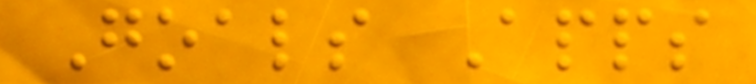Goals Apps
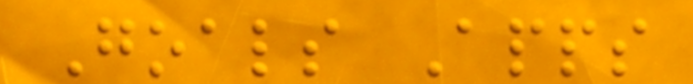Goals Apps
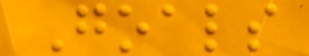Goals
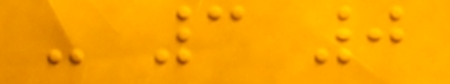- 3 0
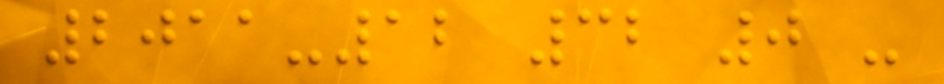2011-12 32 0 -
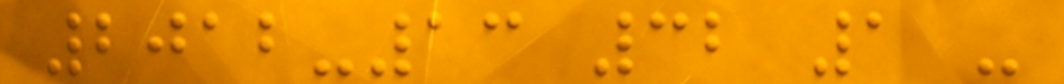2012-13 32 1 -
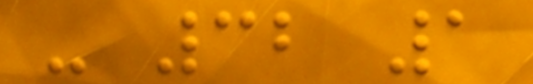- 32 1
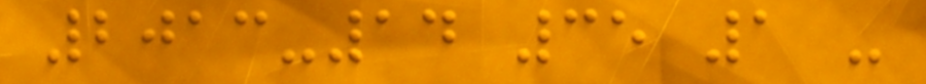2013-14 35 1 -
